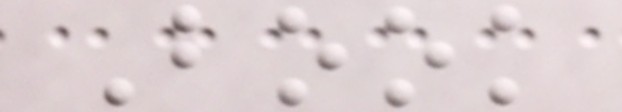Book
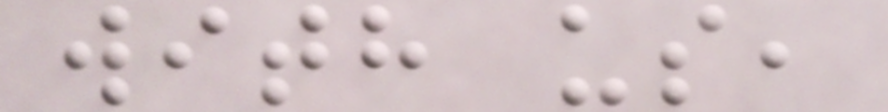with us,
